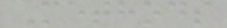Methods
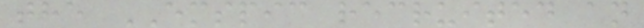the EMSPIC recruited an
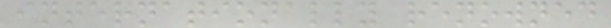internationally renowned
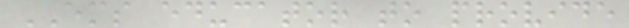EMS educator to provide
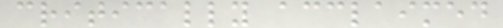critically acclaimed
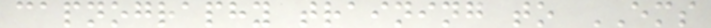capnography training to EMS
